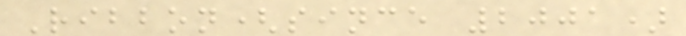Ribbon(since 2001)
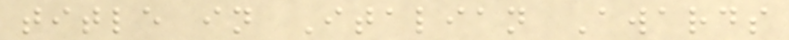title in Italian Awards
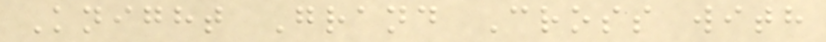Knight Grand Cross with
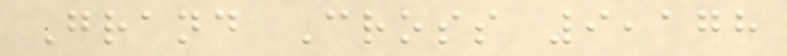Grand Cross 9,178
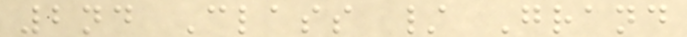2nd Class / Grand
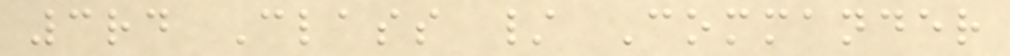3rd Class / Commander
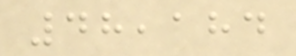48,184
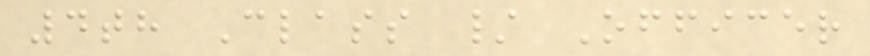4th Class / Officer
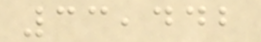33,442
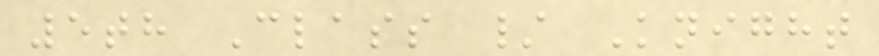5th Class / Knight
